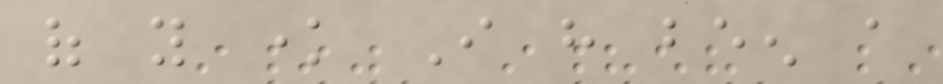of you know I have been a
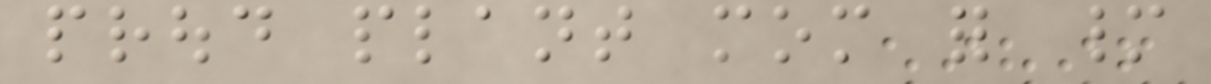proud plant mom for many
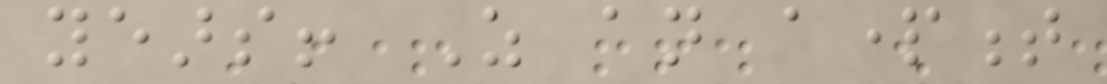years! As an apartment
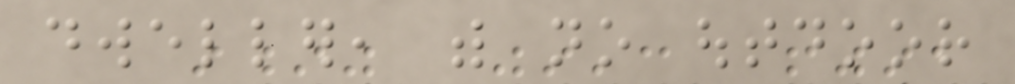dweller, with no outdoor
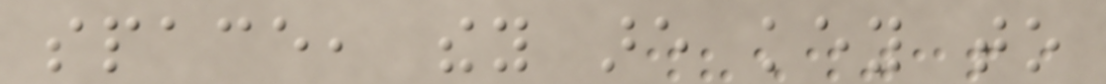space, they are key to
